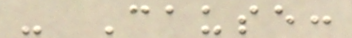- Cause:
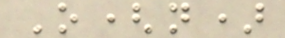O(n)
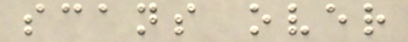scans over
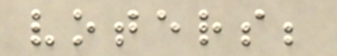voters;
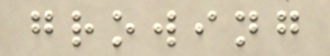growing
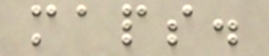maps.
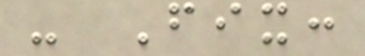- Fix:
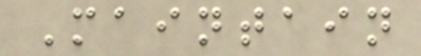Maintain
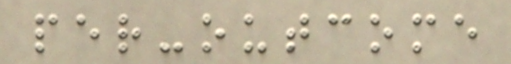per-outcome
